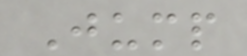Jump
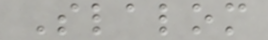Slalom
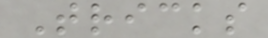Tricks
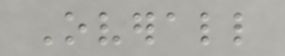Overall
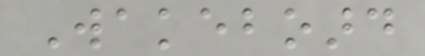Wakeboard
